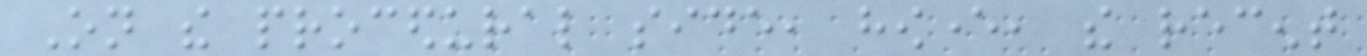On the procedural side, however, the recent
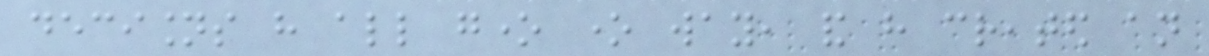decisions have all gone one way, and have created an
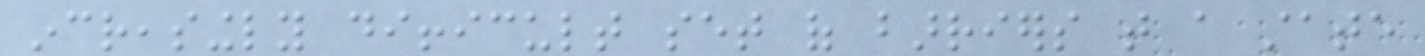increasingly difficult set of barriers that a state
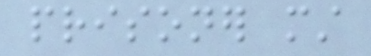prisoner must
